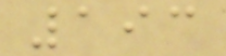193
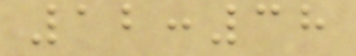12:38
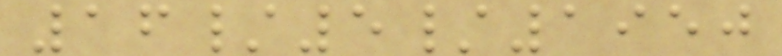16/5/1950
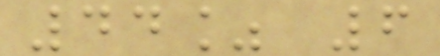44% 6
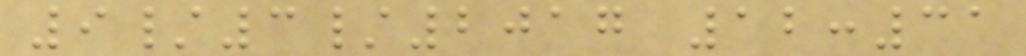9/3/2017 12:31
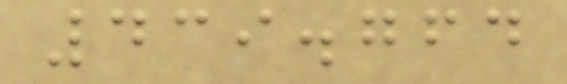439.764
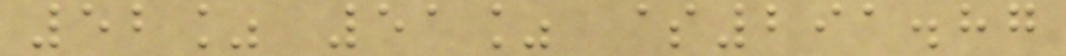52% 51% $291.87
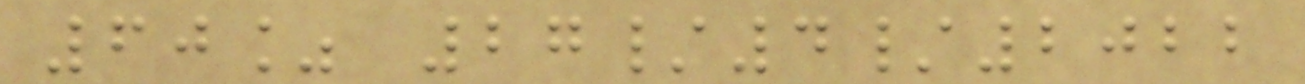60% 27/4/2022
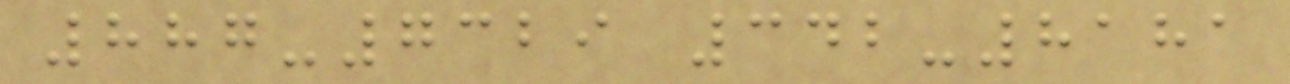887-7329 342-8181
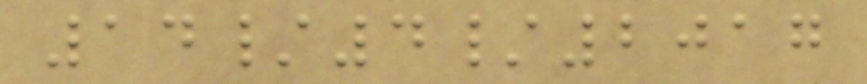14/4/2017
